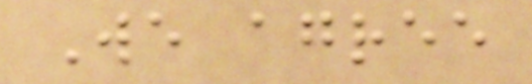We agree
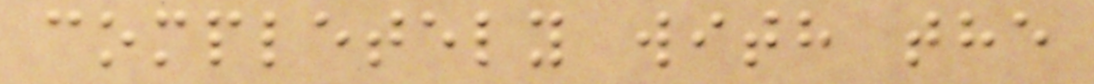completely with the
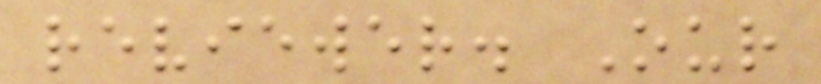reviewer. Our
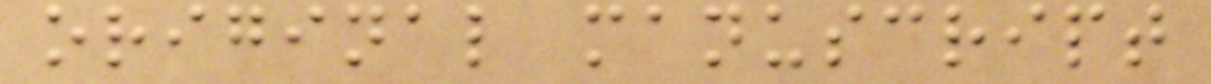original manuscript
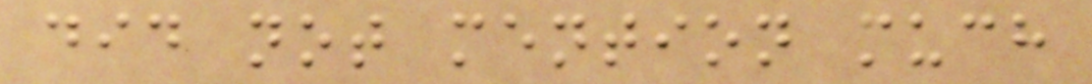did not mention much
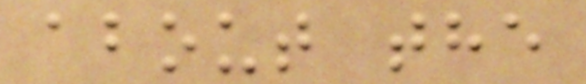about the
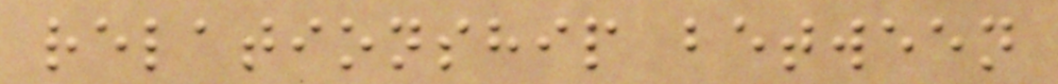relationship between
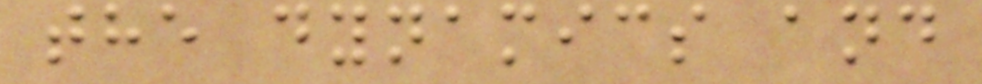the dynamics and
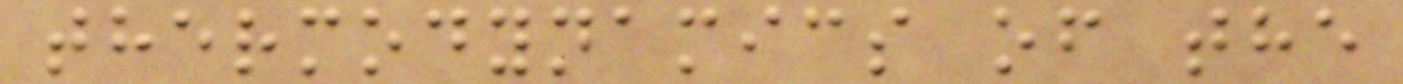thermodynamics of the
